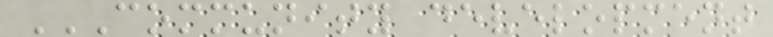COMMUNITY DEVELOPMENT
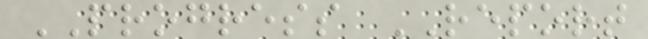PROGRESS REPORT
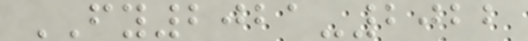FY2021-2022
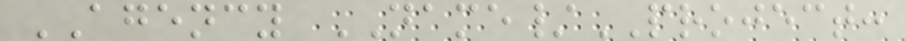AGENCY NAME/PROJECT:
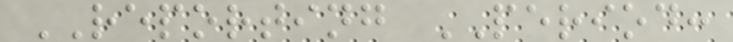REPORTING PERIOD:
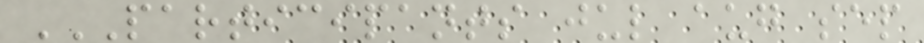PARTICIPANTS JUL AUG SEP
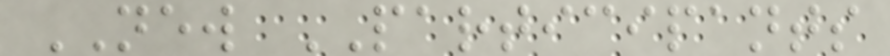NEW PARTICIPANTS
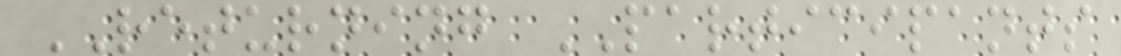RETURNING PARTICIPANTS
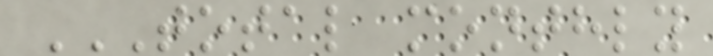TOTAL MONTHLY
